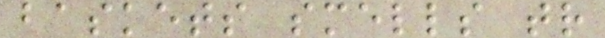baskets smells tr
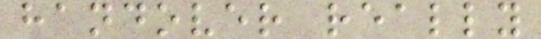handover really
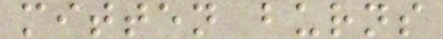mitten burns
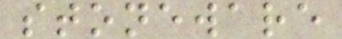stoneware
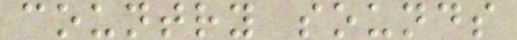country sounds
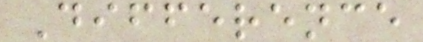Difference
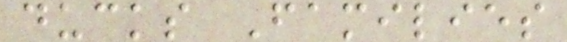ducks Families
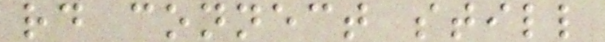rd connect still
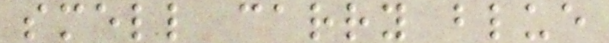smell carry blue
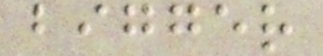bigger
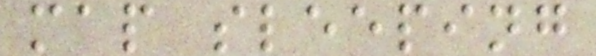map sleeping
